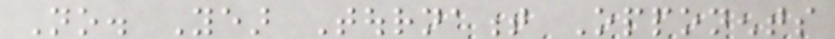No. Year Tournament Opponents
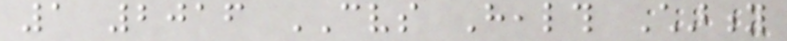1 2016 CVS Health Charity
